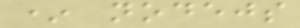* nodejs
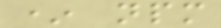* npm
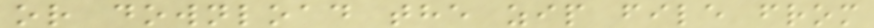or download the zip file from
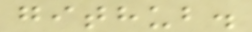github.
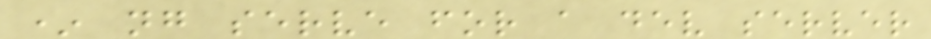* ng serve for a dev server
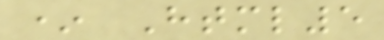* Html5
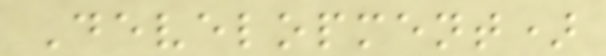Development)
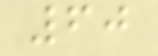60
